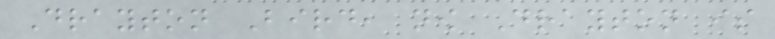Drayton Bird, now Drayton is
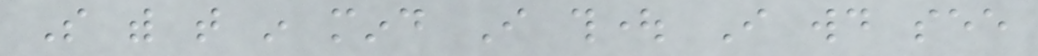So with that in mind I thought I would see
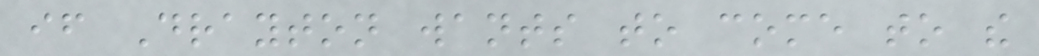if Drayton wants to come to the
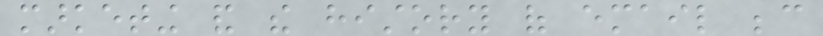marketing and the history of email because
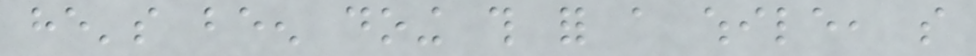he's been doing this for a while, so
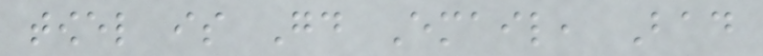towel is Good Email, Bad
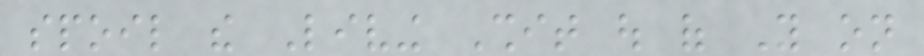spoil the Living Shit out of You on
